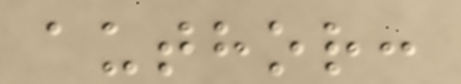author:
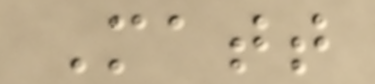Matt
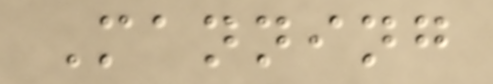Manning
